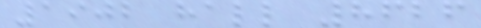1902 hall 8626
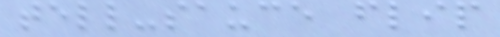tell-sauce flip
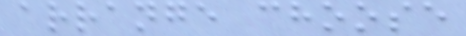arrange choose
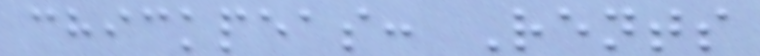chickpeas: Rents
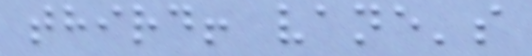third! vane's
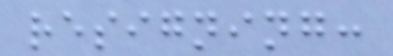resigning:
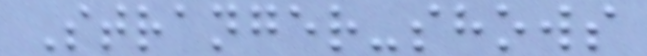Stranger-shows
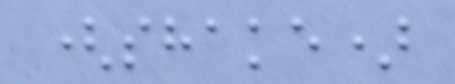(shake)
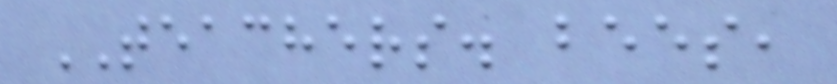TEACHERS. bees,
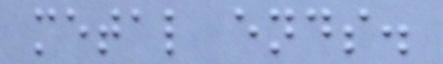metal ends.
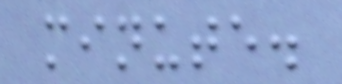minute.
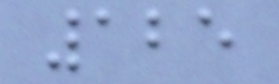125
